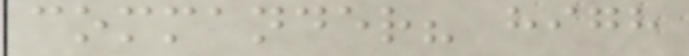commander? high
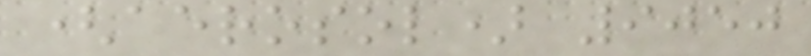(aerosol) 9050
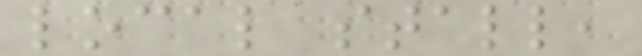local stall,
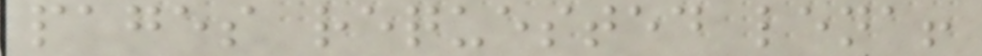pages requested lena!
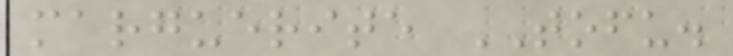marguerite TOFU.
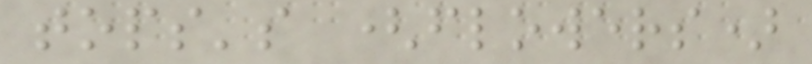tops's (flowers)
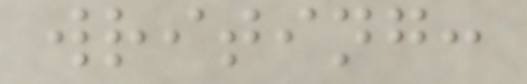writing:
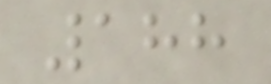188
